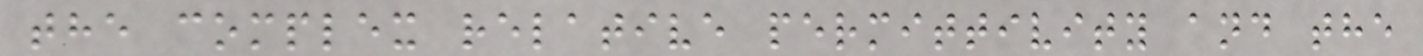the complex relative permittivity and the
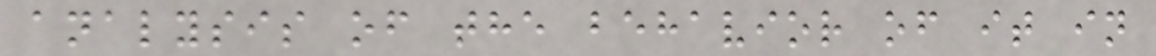analysis of the behavior of it in
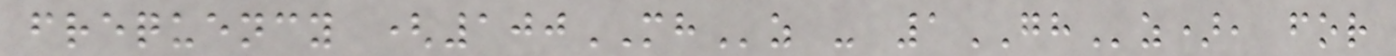frequency (100MHz - 1GHz), for
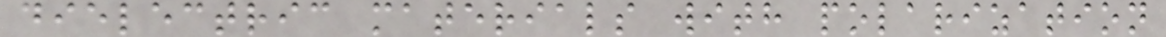dielectric materials with polarization
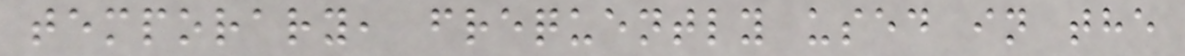temporary, frequently used in the
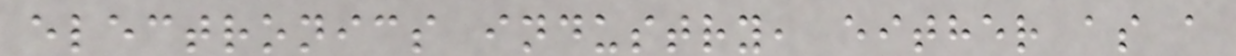electronics industry, either as a
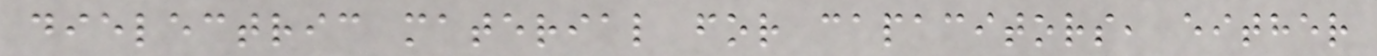dielectric material for capacitors, either
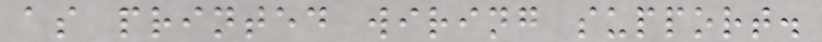as printed wiring support.
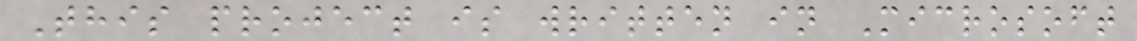This project is written in Microsoft
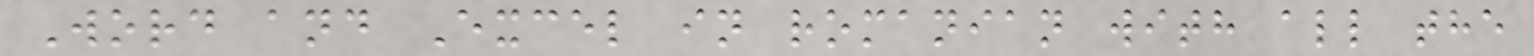Word and Excel in romanian with all the
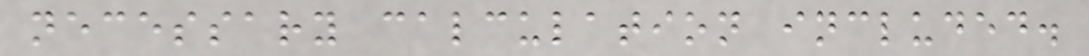necessary calculation included.
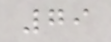79
